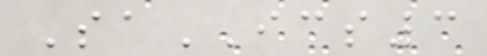SaICS3
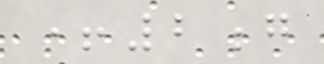+2g
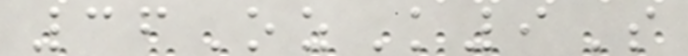36OzK9S
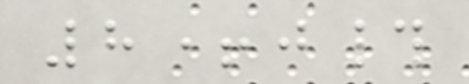8+j#
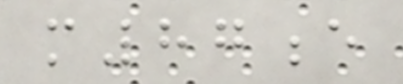m87e
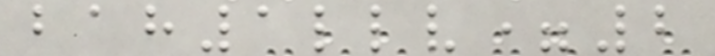bah1llv=2
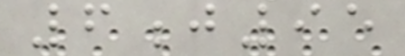6j95
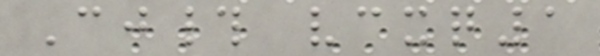Cj# vcxq1
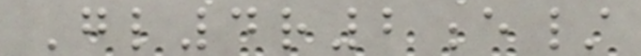Gl4r2e/
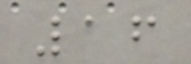16
